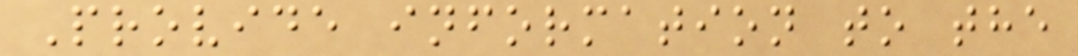Provide information to the
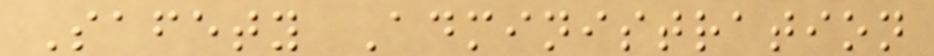Safety Administration
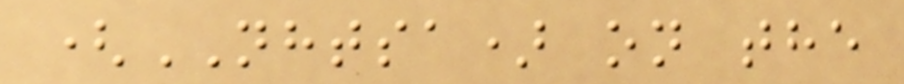(NHTSA) on the
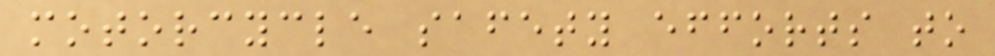motorcycle safety efforts to
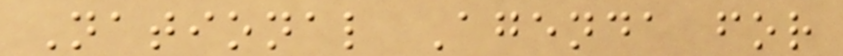National Agenda for
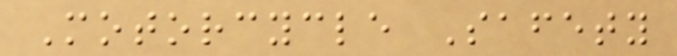Motorcycle Safety
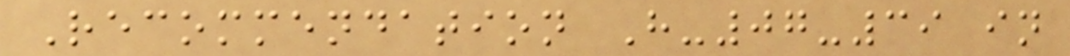Recommendation H-07-39 in
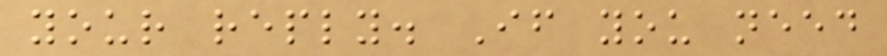your reply. If you need
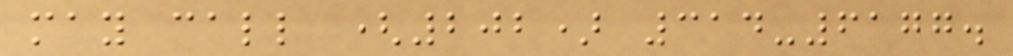may call (202) 314-6177.
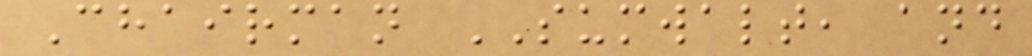Chairman SUMWALT, and
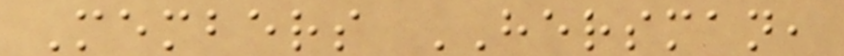Members HERSMAN,
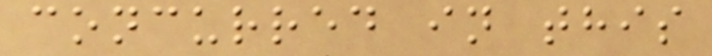concurred in this
